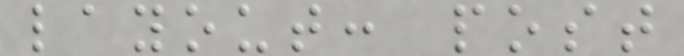layout: post
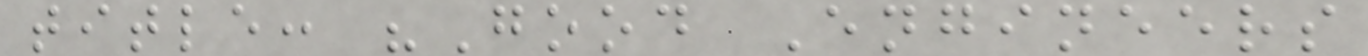title: "Good Engineers
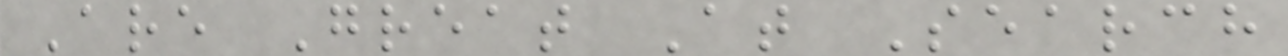Are Great At Search
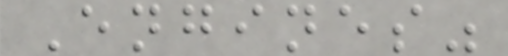Engines"
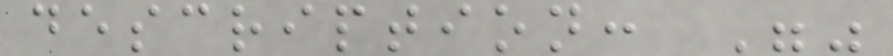description: ""
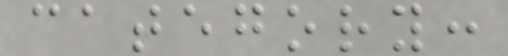category:
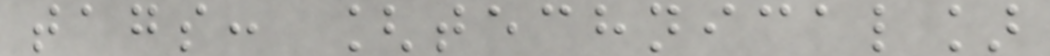tags: [technical]
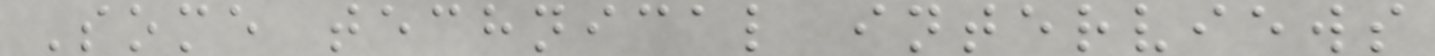Some technical interviews
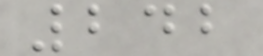242
